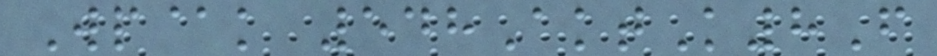Wp@k 548AktK8F
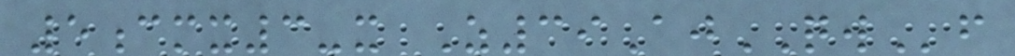5cmx3-x Z39AjQWf
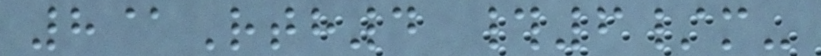8@Rth4 #6/m-
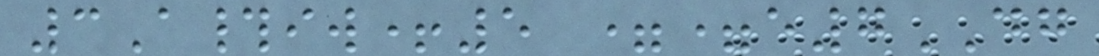3A#iw+5 ==e7DG
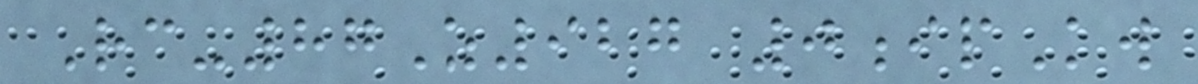Rc-87Z927 0ipKw
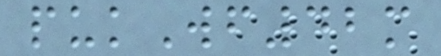pukWf42m
